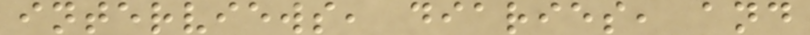interviews, diaries, and
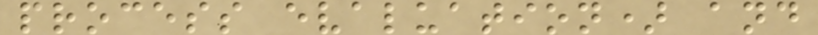process evaluation) and
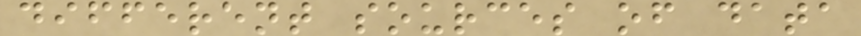different sources of data
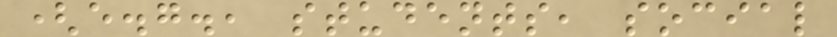(e.g., students, social
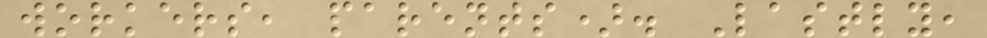workers, parents). Lastly,
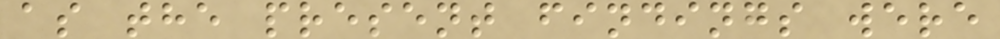as the present findings were
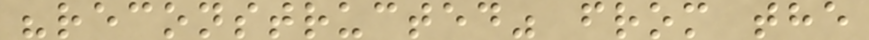"reconstructed" from the
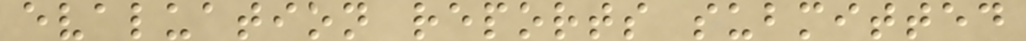evaluation reports submitted
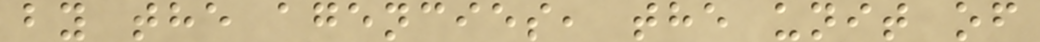by the agencies, the unit of
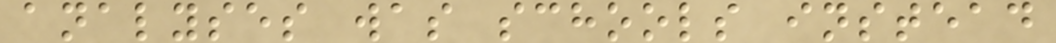analyses was schools instead
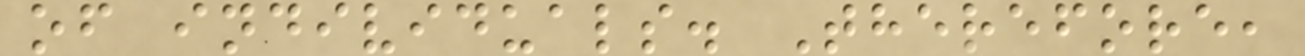of individuals. Therefore,
